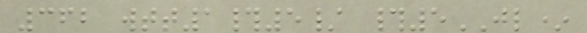362 wtt1#5/ #5JL*
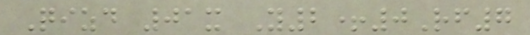Qizd 01x Y2+0Rf7
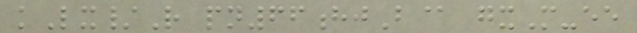kLx/R pn66hjB@ gxM-ee
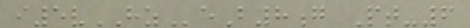i5vHZeB8g Pt-6
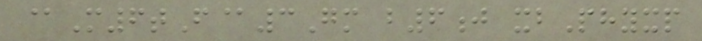@M6tF@3Gm b6j xbPhyxp
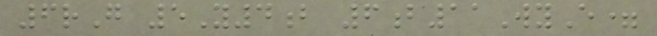6rG 5Y4b 6b11WyE=
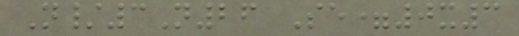N/3N26 Se=0x3
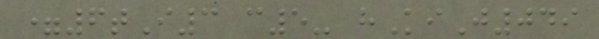=6tI3 c5- hKiJ049
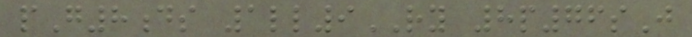pG8ds 1ll9RY 8p76sJ
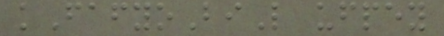kFafyoBiL ufpey
